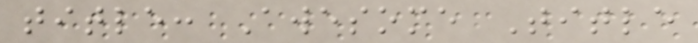title: Awesome Title
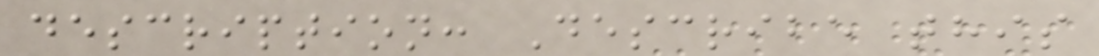description: Describe this
